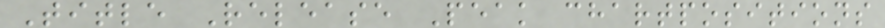Title Release Peak chartpositions
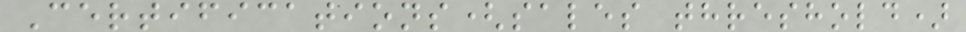Certifications(sales threshold)
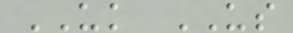UK US
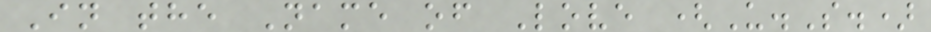In the Name of Love (U.S.)
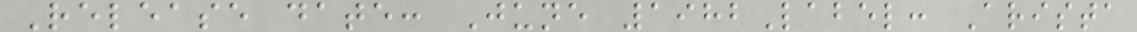Release date: June 1982Label: Arista
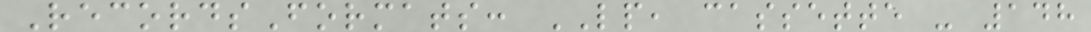RecordsFormats: LP, cassette - 148
